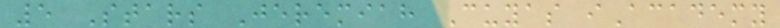5 Stars Jeremiah Cuyas iAcademy
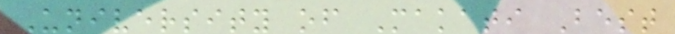University of Makati Best
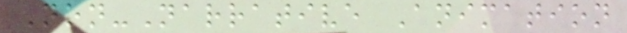Non-Narrative Animation
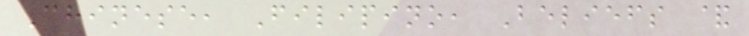Chinese, Filipino, Beliefs &
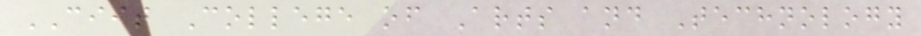CIIT College of Arts and Technology
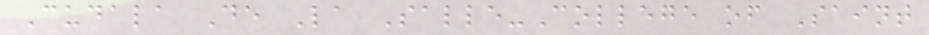Cudala De La Salle-College of Saint
